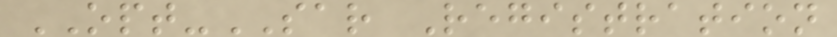OPT-SAR Registration
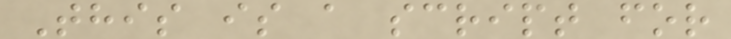This is a script for
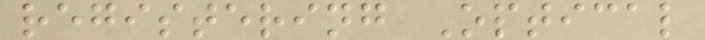registering Optical
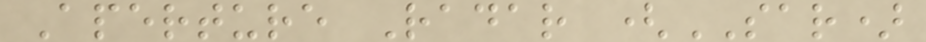Aperture Radar (SAR)
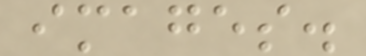images.
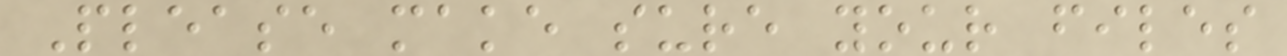Please make sure your files
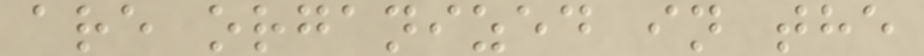are organized in the
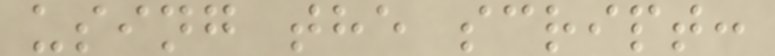using the script:
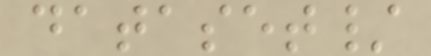dataset/
